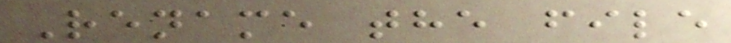Rename the file
